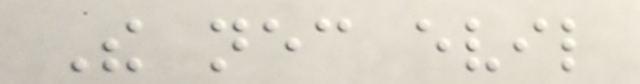The necessary evil
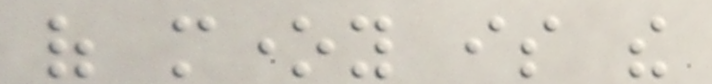of money is the
